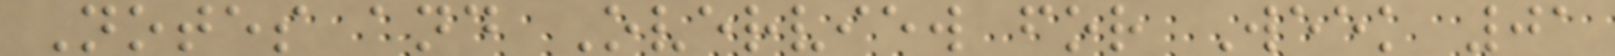Notes and Overview for Week 01
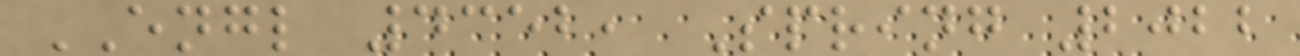ENGL 4352, Spring 2022
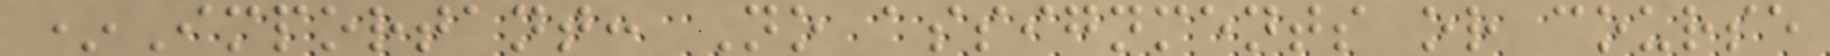*Important: No assignments or course
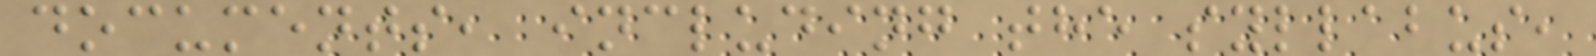documents, including the syllabus,
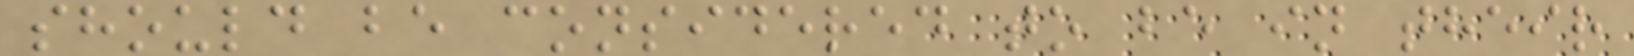should be considered to be in their
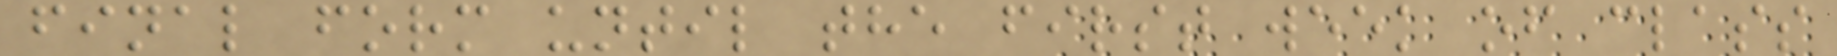final form until the first week of class
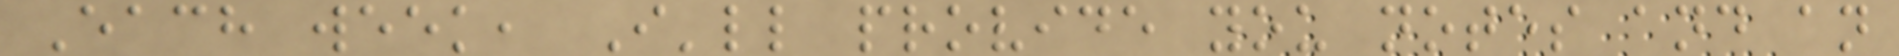Each week, I'll provide you notes and an
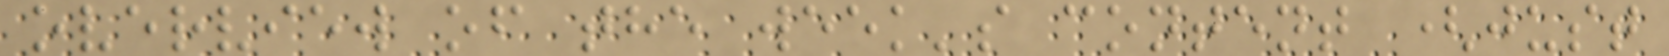overview of the week's content (just
